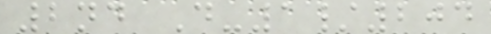2nd D-1/204
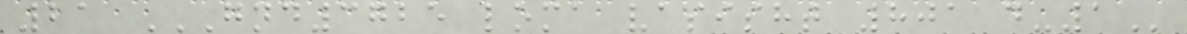21 GND3725 LOMA VASISHT 801 D-1
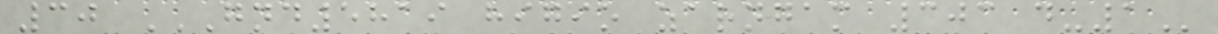30 GND5819 HIGIO ZARNGAM 303 D-1
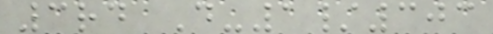3rd D-1/303
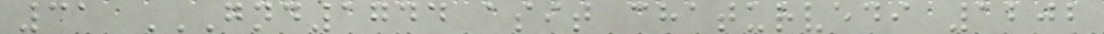31 GND1744 ASIT CHATURVEDI 1202
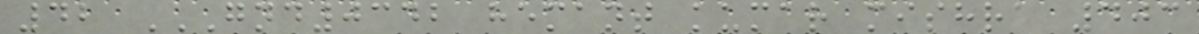42 GND0342 HEMANT KUMAR MISHRA 403
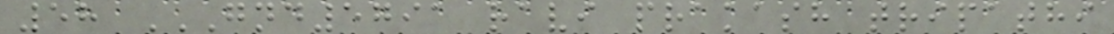58 GND5791 RAVI PRAKASH TRIPATHI
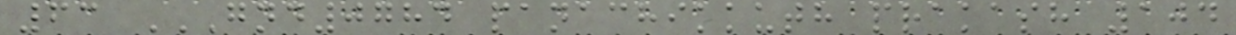63 GND0784 PANACHIKKUTH PRAKASH 104
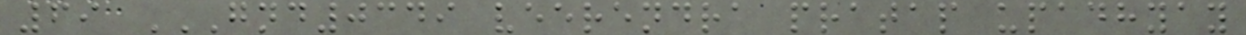69 GND0349 VEERENDRA PRATAP UPADHYAY
